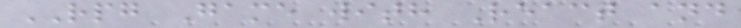RPG Game with React and
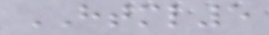HTML5
